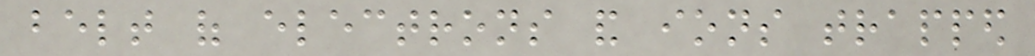belt of electrons and ions trapped
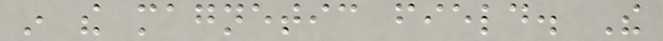in the magnetic field. The
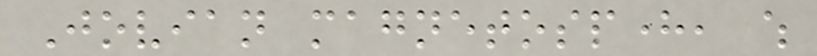Jovian magnetosphere, which
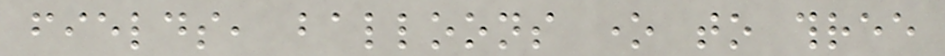fields, balloons one to three
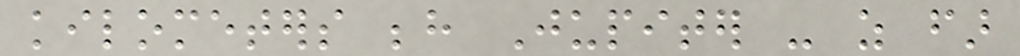kilometers behind Jupiter - as far
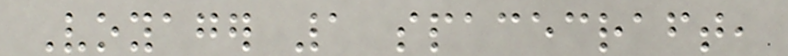Voyager 1 spacecraft,
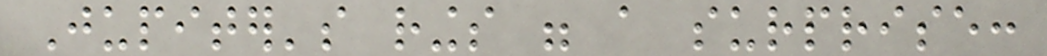Jupiter's rings were a surprise:
